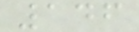146
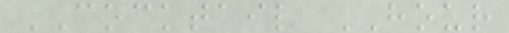COCKTAIL HOUR
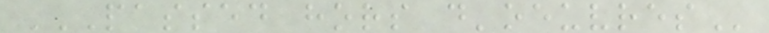PASSED HORS D'OEUVRES
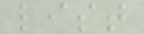list
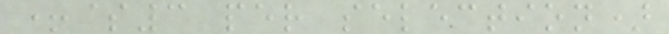+$3 per selection)
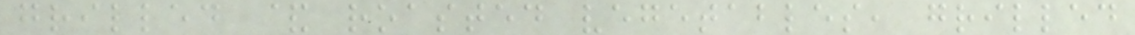grilled & roasted vegetables, grilled
